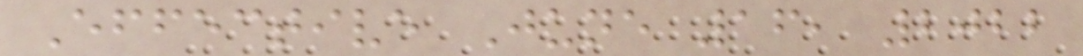Effective June 16, 2022
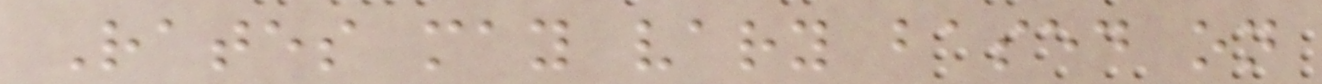Rates may vary based on
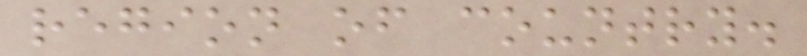region of country.
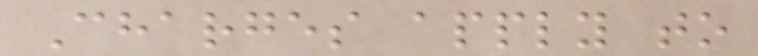Charges apply to
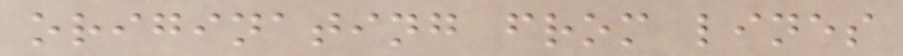originating from lines
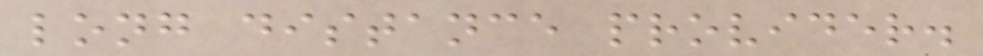long distance provider.
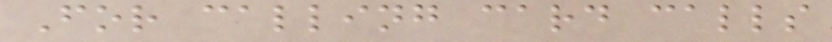For calling card calls
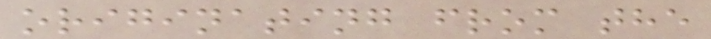originating from the
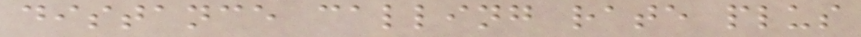distance calling rate plus
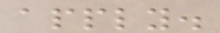apply.
